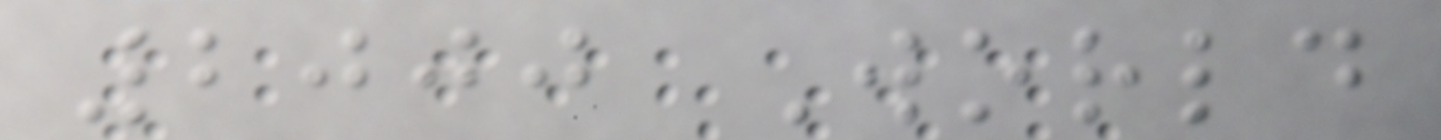2000 World
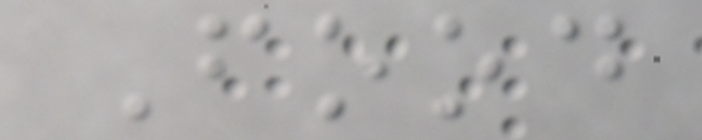Food
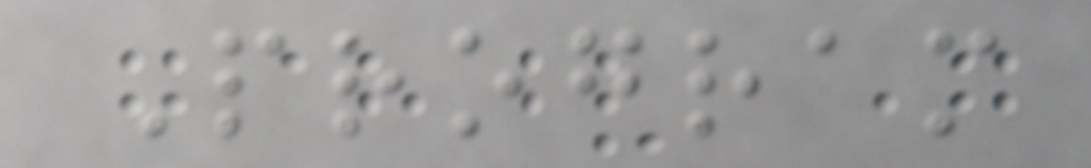Program
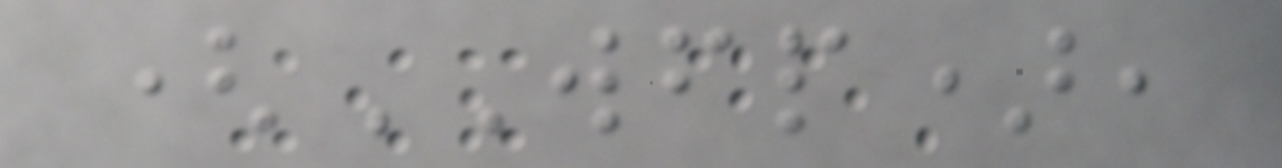(WFP),
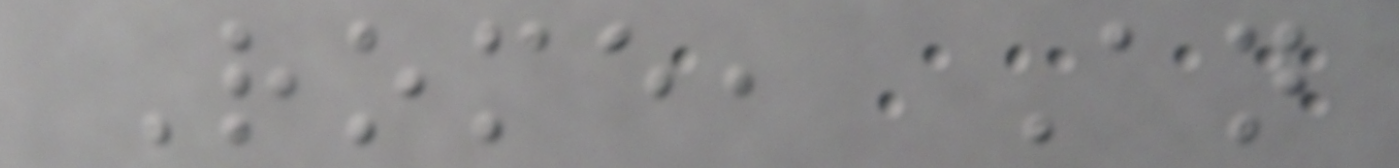Rome, An
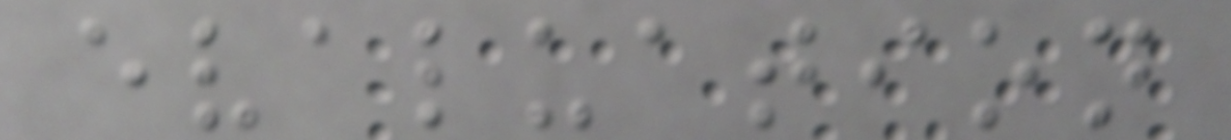evaluation
